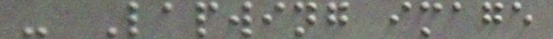- Lapwing image
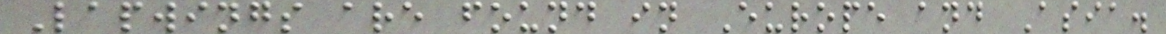Lapwings are found in Europe and Asia.
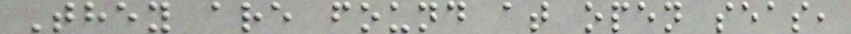They are found at open seas,
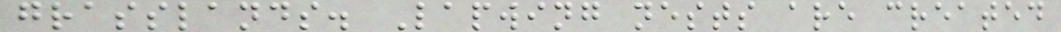grasslands. Lapwing nests are created
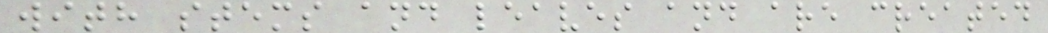with stems and leaves and are created
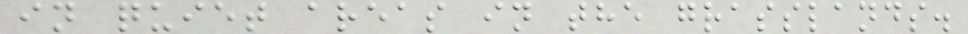in quiet areas in the grasslands.
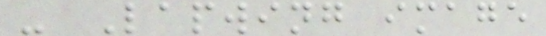- Lapwing image
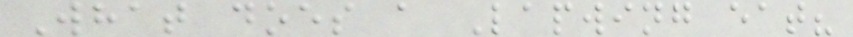What does a Lapwing eat?
